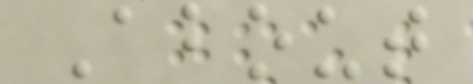About
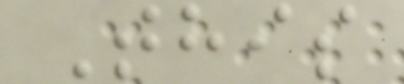This
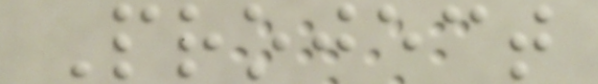Project
